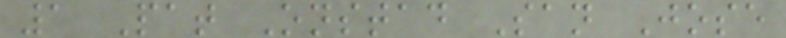1 Pat Onstad San Jose
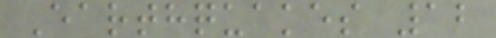Earthquakes 12
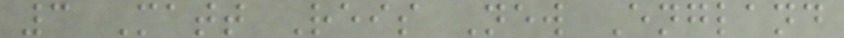3 Matt Reis New England
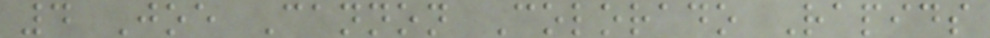4 Joe Cannon Colorado Rapids
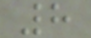8
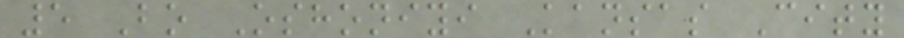5 Bo Oshoniyi Kansas City
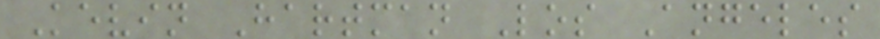Kevin Hartman Los Angeles
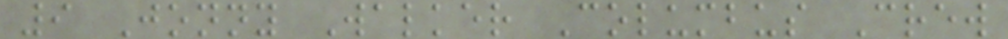9 Jonny Walker Columbus Crew
